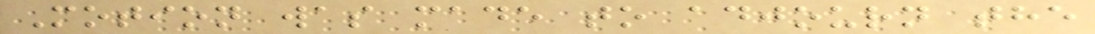Motion was made to adjourn the
